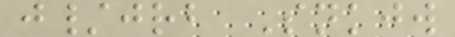j/jrb Snkjw
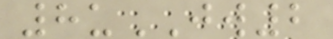8uJW2
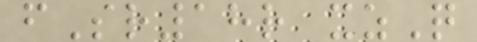fSr18r xzQ
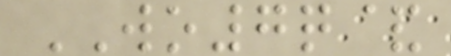WO7q&
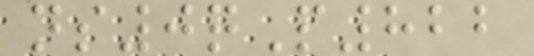ns0qP822
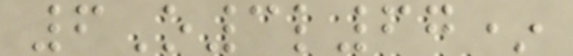6O3l67*
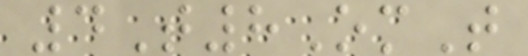4T8OmT
